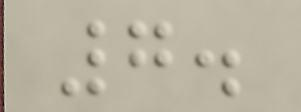7.
